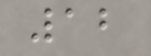12
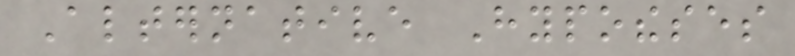Alternative Hypotheses
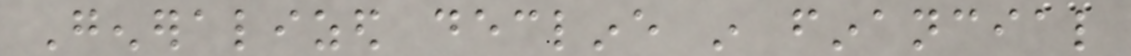Generalized decline in financial
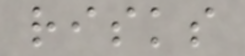risks
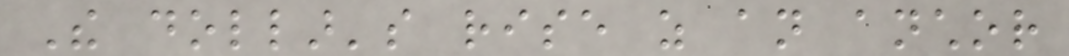The dollar's rise as an anchor
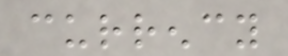currency
